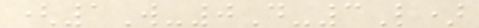(1W-0D-3L)
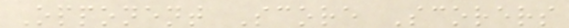Opponent Score Scorers
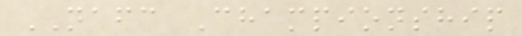NAFC Championship
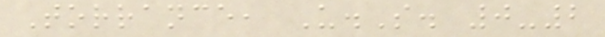Torrance, U.S. 0-2
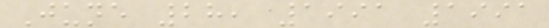June 28, 1991 1991
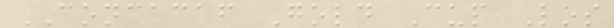CONCACAF Gold Cup Los
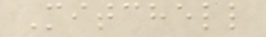Mitchell
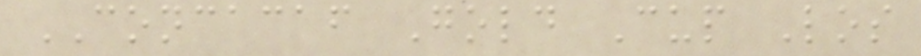CONCACAF Gold Cup Los
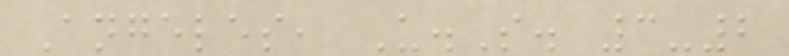Angeles, U.S. 3-2
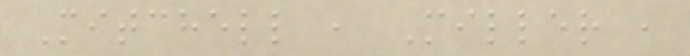Mitchell , Miller ,
